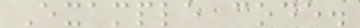Example code.
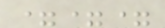===
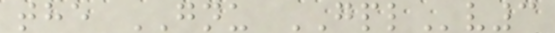the GNU GPLv3
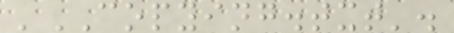'COPYING.txt'.
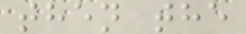then the
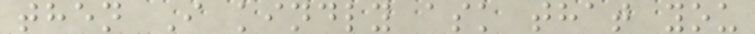then I kindly ask that you
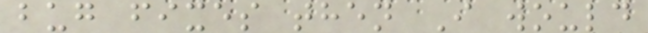bug fixes then I would
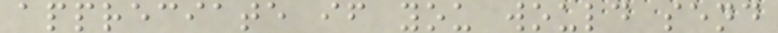appreciate if you would send
